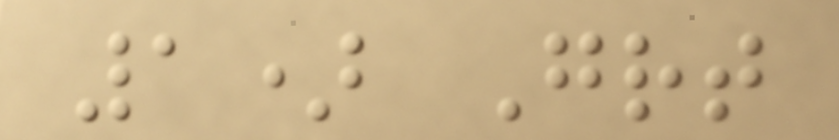1) Great
